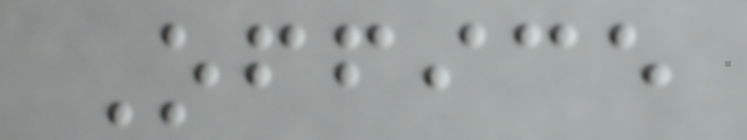Office
